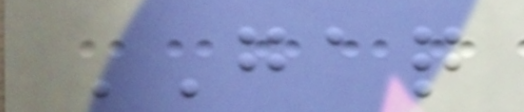GAQ
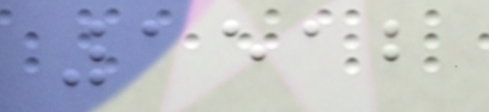1512
